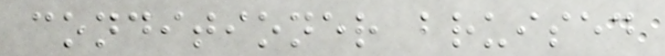conditioner bruised
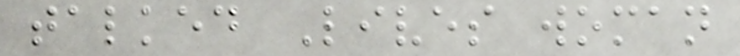talked Lives woman
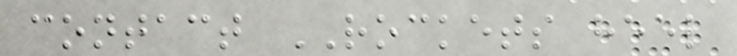contact ROCKETS heel
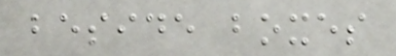beside boxes
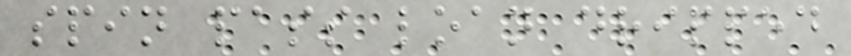spin pass loan dripped
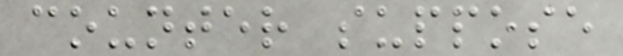counter suppose
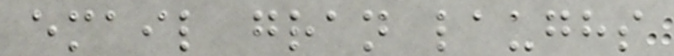email gran laughs
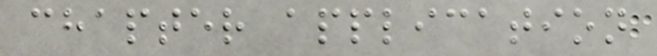chapter application
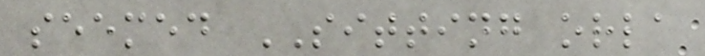seemed SITTING orla
